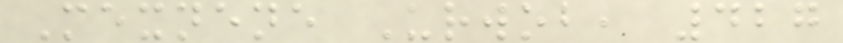Mexnene Urwob, 427
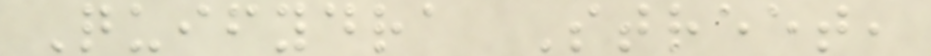Quifydra Street,
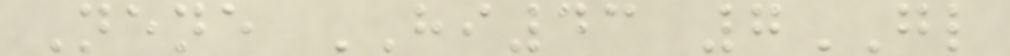Nene HI43 7GL
